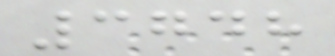3748
